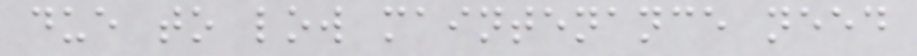due to low maintenance need
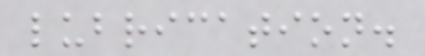lubrication.
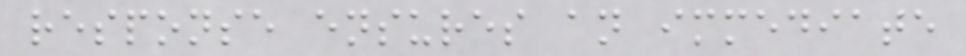response ensures an immediate
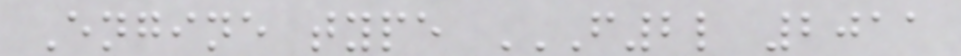Engine type F2L 2011
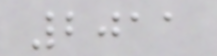2011
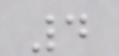4
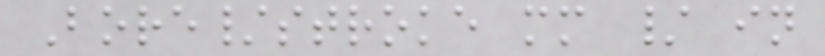Bore/stroke mm / in
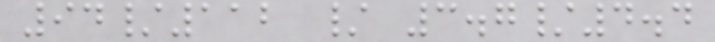94/112 / 3.7/4.4
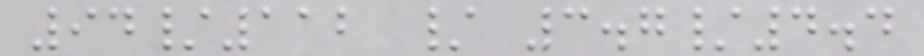94/112 / 3.7/4.4
